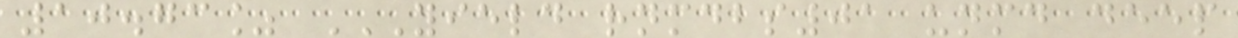10.73% YIELD RNMDBS01 UNMD DEEP
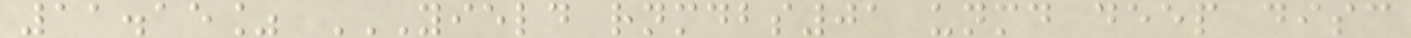11.15% YIELD RNMDBS01 UNMD DEEP DISC
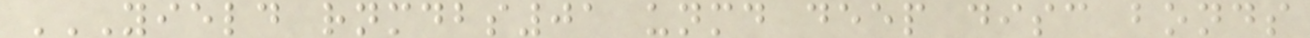YIELD RNMDBS01 UNMD DEEP DISC BONDS
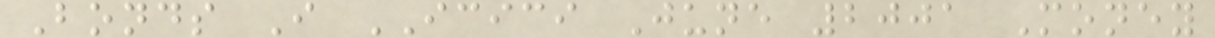Bonds I ICICI June 2001 Money
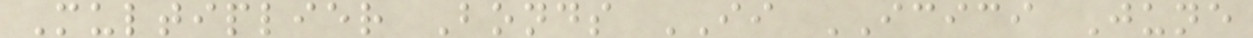Multiplier Bonds II ICICI June
